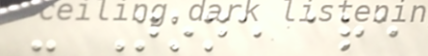- None are
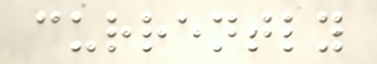currently
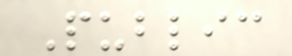Public
